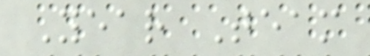Year Team
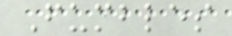Fumbles
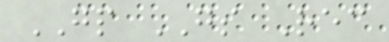GP GS Rec
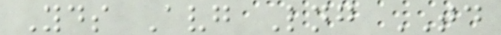Yds Avg Lng TD
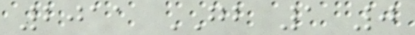2011 GB 1 0
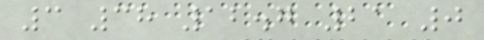3 38 12.7 21 0
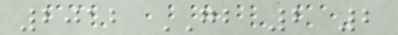2012 GB 2 2
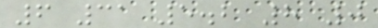6 31 5.2 8 0
